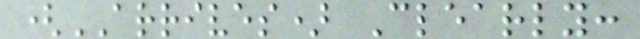(ARRIVES) Clearly:
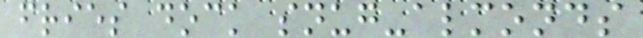fries dock snug-almonds
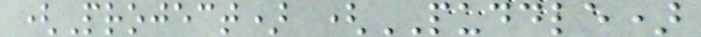(Project) (PUDDLE)
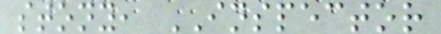stony, INSPECTOR
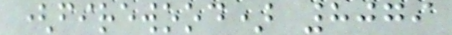(firewood) 8079
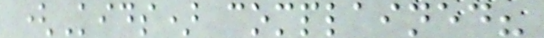(Kids) complained?
